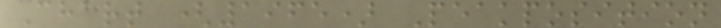Chart (1965) Peakposition
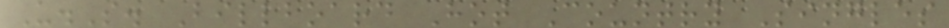U.S. Billboard Hot Country Singles
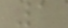1
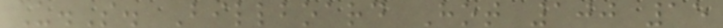U.S. Billboard Hot 100 15
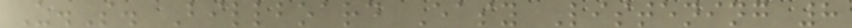U.S. Billboard Easy Listening 8
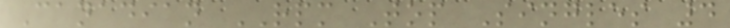Canadian RPM Top Singles 4
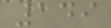149
